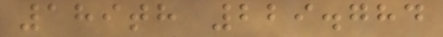189th 229.784
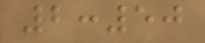2:50
